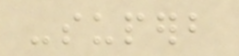-superb
